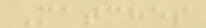Matches
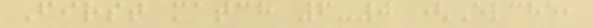First match 6-0 (Elche,
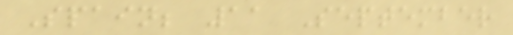Spain; 11 September
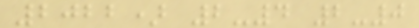2022) 2-4 2-0
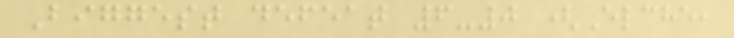Biggest defeat 6-0 (Elche,
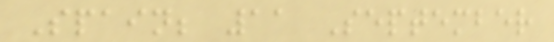Spain; 11 September
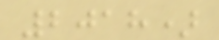2018)
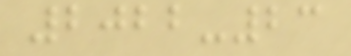2022-23
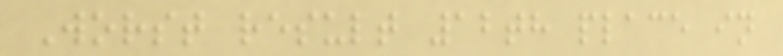Worst result 12th place in
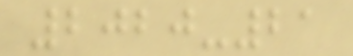2020-21
